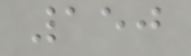150
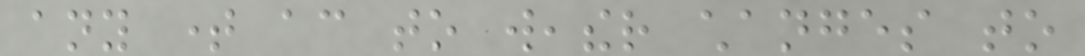any time according to weather changes to
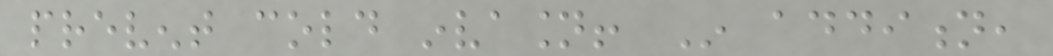prevent cold invasion! In addition,
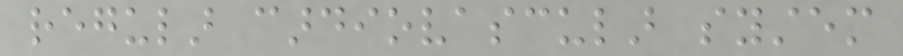regular cardiovascular system
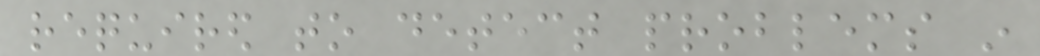required to detect problems in
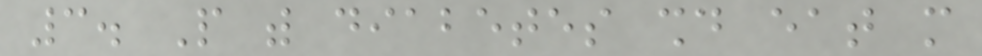3. People with diabetes should eat more
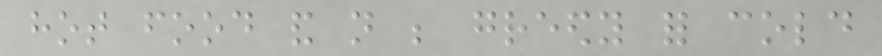hot food and not be greedy for cold
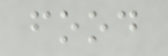food
